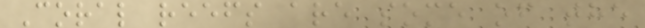Coral reefs are some of the
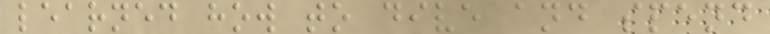learned how to dive and spend
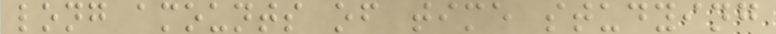long amounts of time studying
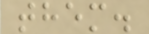them.
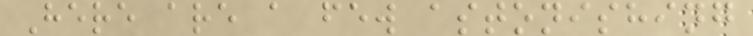Here are a few astonishing
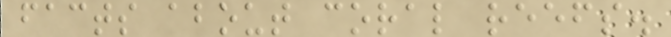facts about coral reefs.
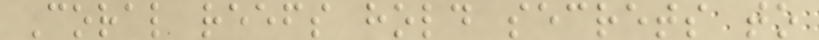Coral reefs hold secrets to
